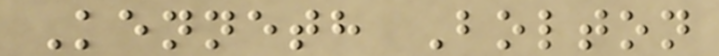Kenneth Bolton
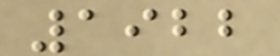1922
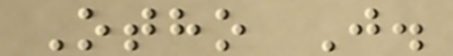Otho J.
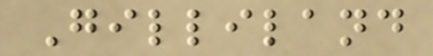Gilliland
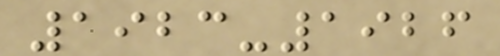1923-1926
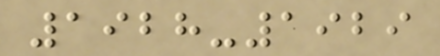1928-1929
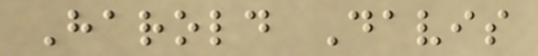Harold Davis
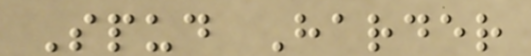Spud Harder
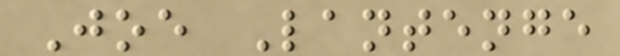Joe Lantenge
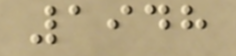1948
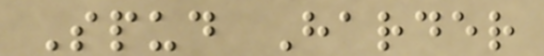Spud Harder
